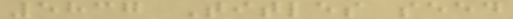5837 Titles seed
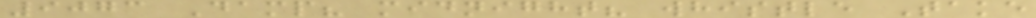9073 Damp? midnight? whistle Take
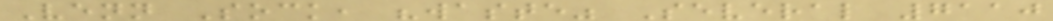Venn Sock, "waste" Several 7110
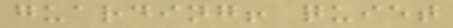guarding! quiet
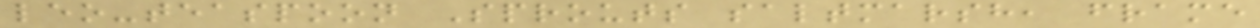leo-teaspoon Sprouts saltmarsh, frame
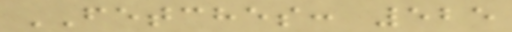FETCHES: 525
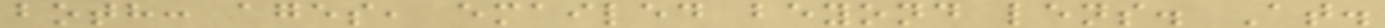both: ages, emailed beyond lens. At.
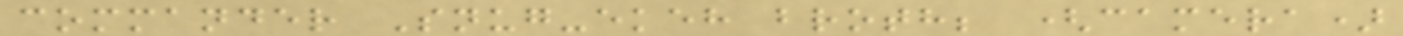commander Snug-ekeh broth; (camera)
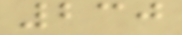230
